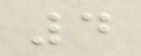4
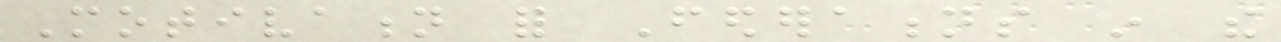Motivation for Federations in the
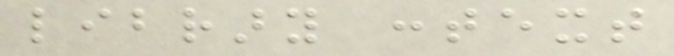library context
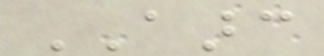AARC
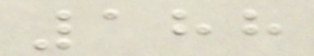188
